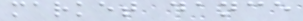market dance
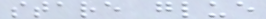stare glue
